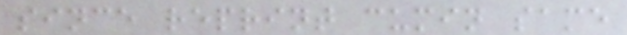since reprint cumin same
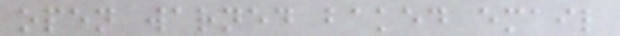open warned baked email
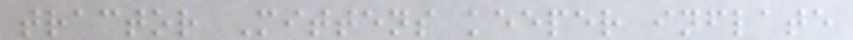tractor Mittens keeper inflate
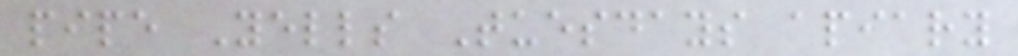pipe Yells Tuesdays apiary
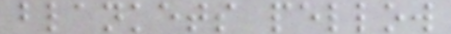blankets pellow
